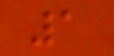1
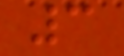3
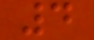4
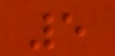5
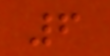6
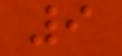9
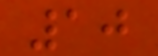10
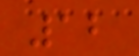12
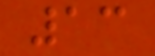13
